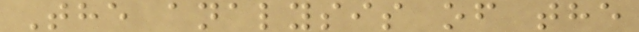The analysis of the
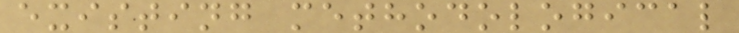existing methodological
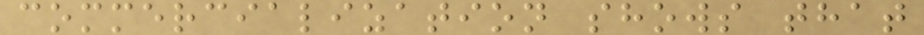commercialization shows that
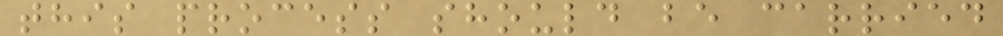this process should be carried
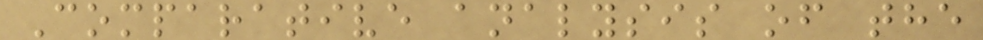Comparative analysis of the
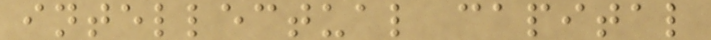intellectual capital
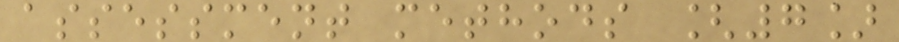assessment methods [7]
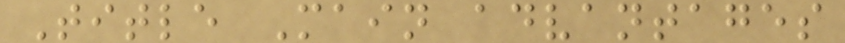Title Main advantages
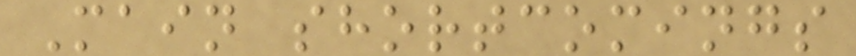Main shortcomings
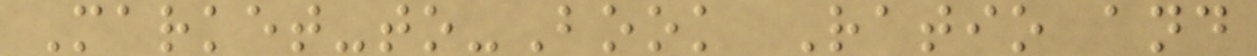Market-to-Book Ratio and
